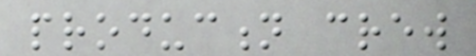production crew
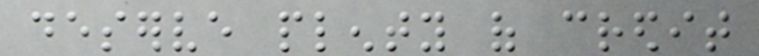deserve plenty of credit
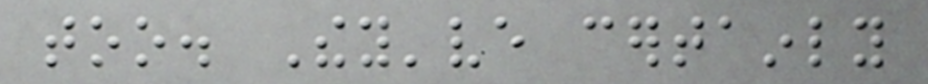too. They've certainly
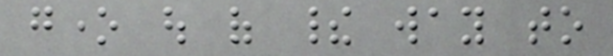gone out of their way to
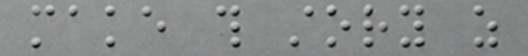make this story as
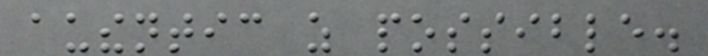authentic as possible.
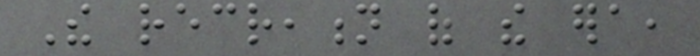The recreation of the era,
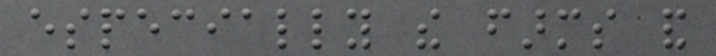especially the farms and
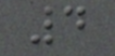4
